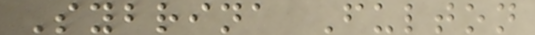Sybrina Fulton
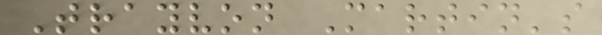Trayvon Martin's
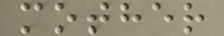mother
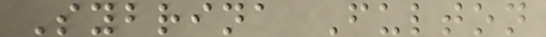Sybrina Fulton
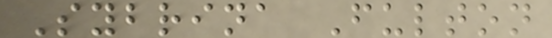Sybrina Fulton
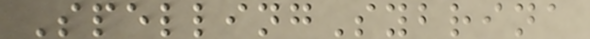SpellingSybrina
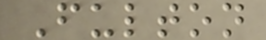Fulton
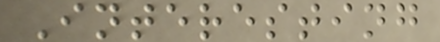Interesting
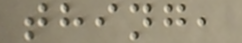thing,
